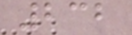232
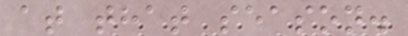at that season.
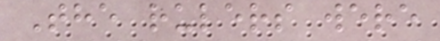The rulers were
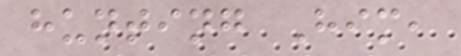hunting Him,
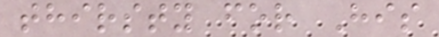thirsty for His
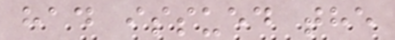had issued the
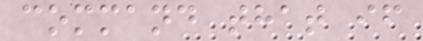command that if
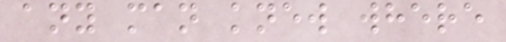any man knew where
